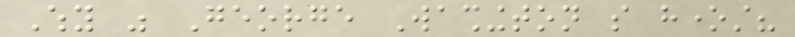Why was George Washington so honest?
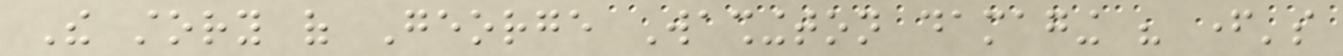The story of George Washington damaging his father's
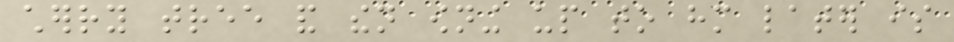cherry tree and then owning up to him later is
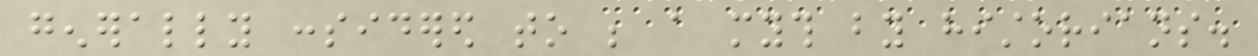generally considered to be a myth by historians.
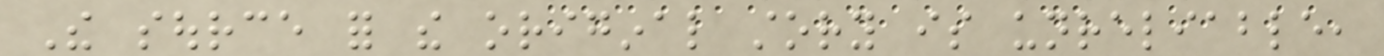The source for the original story is unreliable,
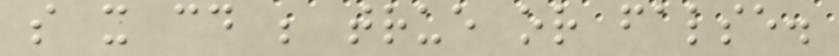so it could be true or false.
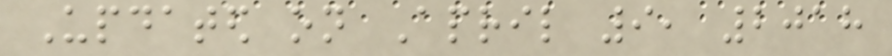Updated on April 9, 2018
